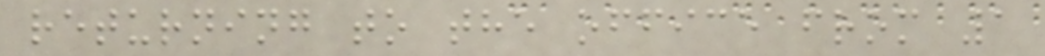returning to the office from 1
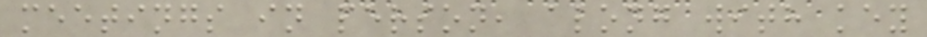meetings in person, along with key
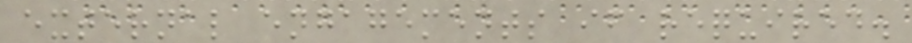external engagements if required.
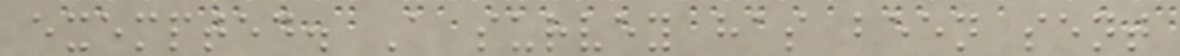exempted. A survey has been sent
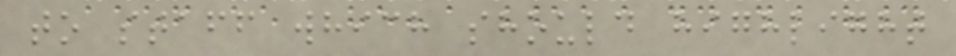to staff which should highlight
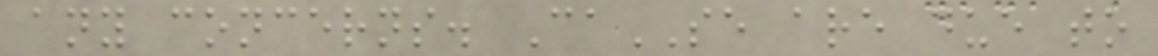any concerns. CaSE are due to
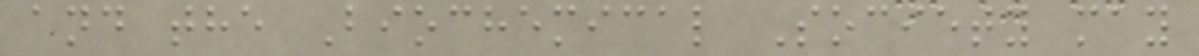and the Biochemical Society may
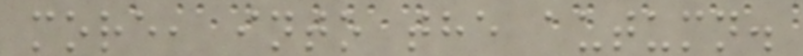more, into the autumn.
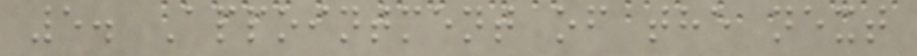5. Appointment of the next
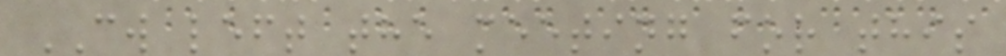CW left the meeting for this
